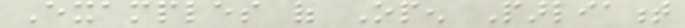Examples of Open Parliament
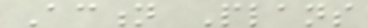Action Plans
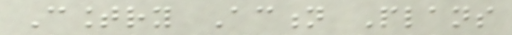Country Action Plans
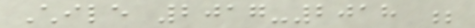Chile 2017-2018 ;
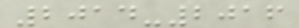2014-2016
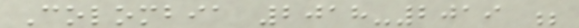Colombia 2018-2019 ;
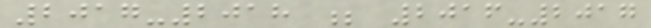2017-2018 ; 2016-2017
